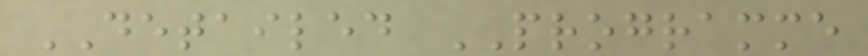DETAILED PROGRAMME
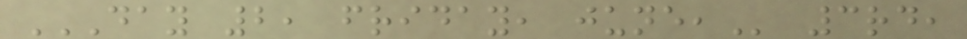DAY 2, FRIDAY, JUNE, 3rd,
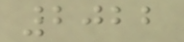2022
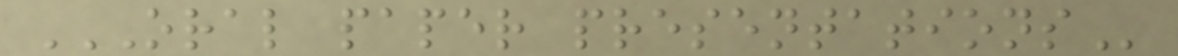ORAL PAPER PRESENTATIONS
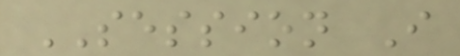SESSION I
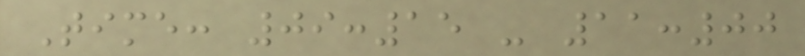Time: 09:15 - 11:00
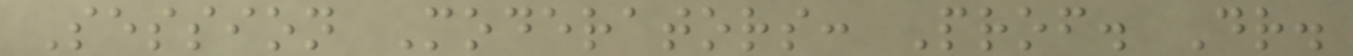Session Moderators: Prof. Dr.
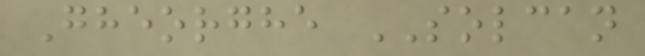Gheorghe SOLCAN
